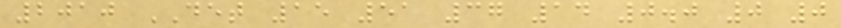2010 DET 15 51 37 14 0.0 0 0
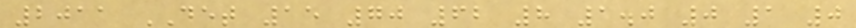2011 DET 15 70 62 8 1.0 0 1 0
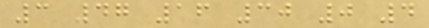3 47 16 30 0 4
